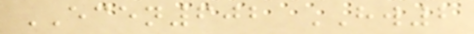ECEN602 HW2
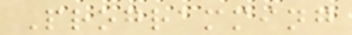Programming
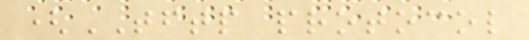(TFTP protocol
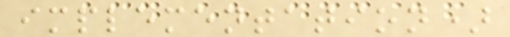implementation)
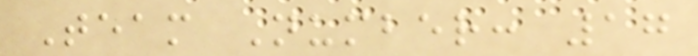Team Number: 17
